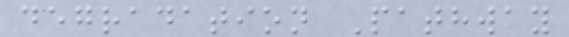degradation Pathway
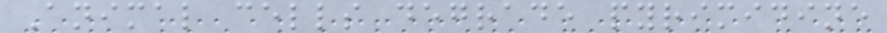Animal cells degrade pyrimidine
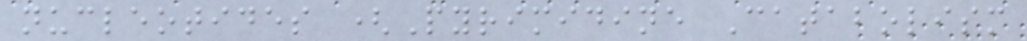nucleotides (Pyrimidine Catabolism
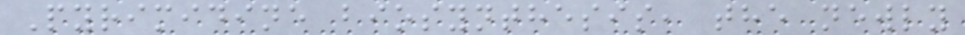Pyrimidine biosynthesis, the newly
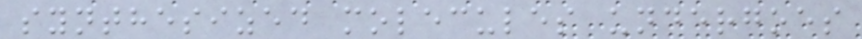synthesized molecules undergoes
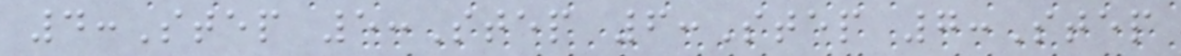4:Step 5:Step 6:Step 7:Step
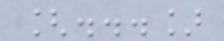[...]
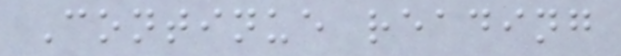Continue reading
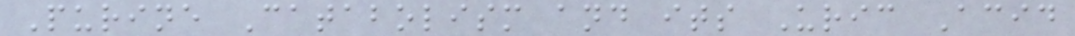Purine Catabolism and its Uric Acid
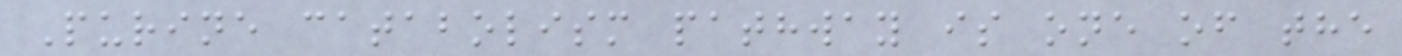Purine catabolism pathway is one of the
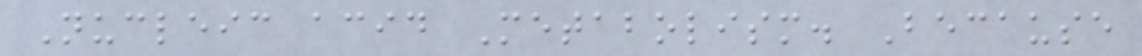Nucleic acid Metabolism. Because
